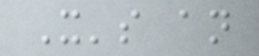It's an
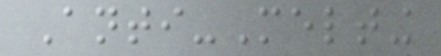Anti-Melting
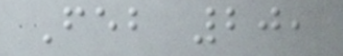Feb 20,
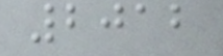2012
